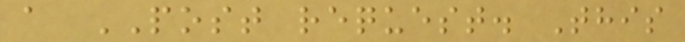a POST request. This
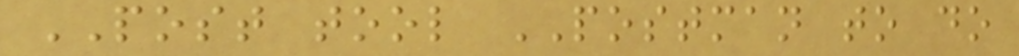POST tool POSTMAN to do
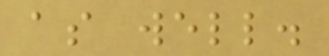as well.
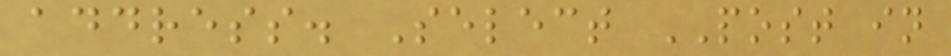address. Select POST in
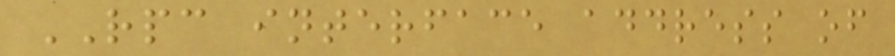RPC interface address of
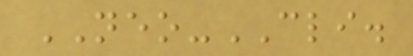NEO-CLI.
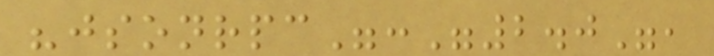"jsonrpc":"2.0",
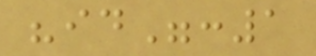"id":1
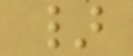}
